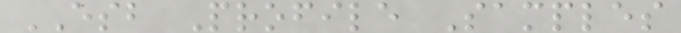ESB Profile Samples
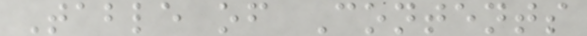Table of Contents
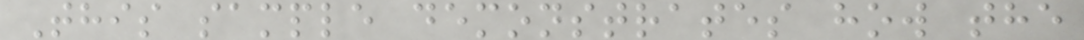This sample demonstrates how the
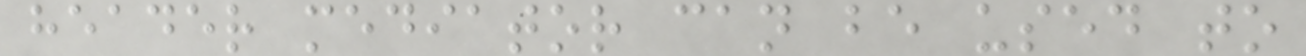header mediator can be used to
